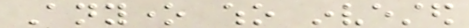Anyone who invested
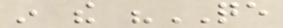in the "QE
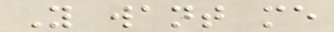You want me
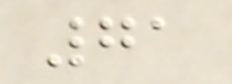71
